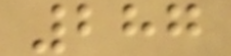287
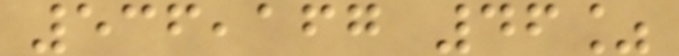536,167 46%
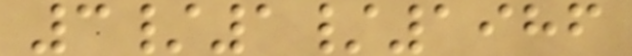3/1/1986
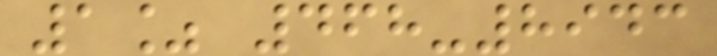1% 468-8943
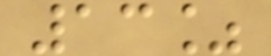13%
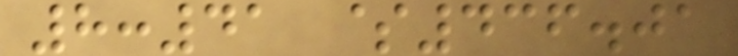8:41 $436.01
